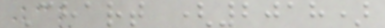Chart (2018)
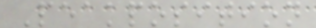Peakposition
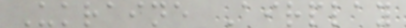Ukraine Airplay
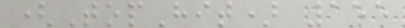(TopHit) 155
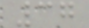37
